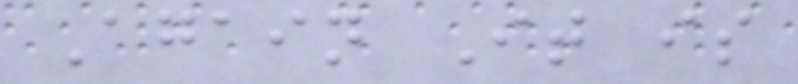Again It is
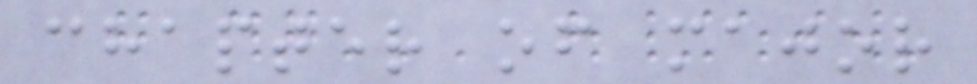chapter of major
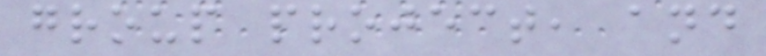group project, and
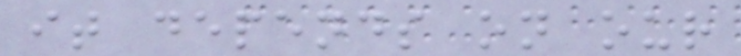it depends on our
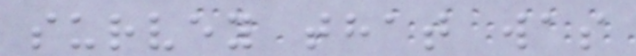survey that was
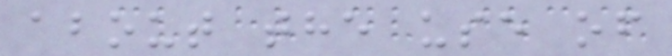about the use of
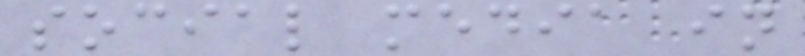social media in
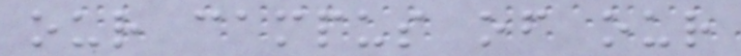our campus of our
